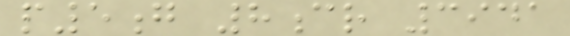p5g 8cr 3941
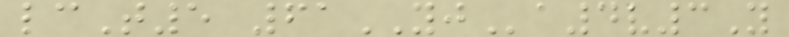lcT5 61YJa4v3Y
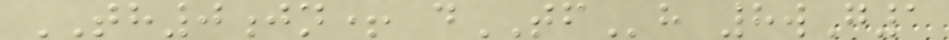TH0jn+ dTFh 8wG1
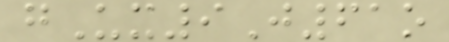gUx9J61o
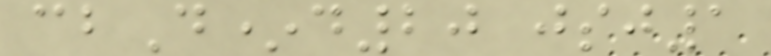cbD*d20 jsj1
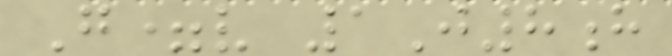G=v 1J8h
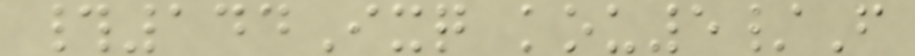#144Ixq kou5/F
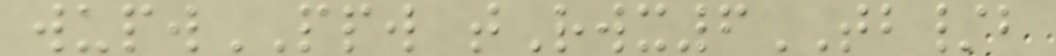wupwPPW tRwx6TB/b
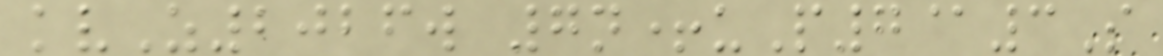kvZ2026w 7n+uP7@3S
